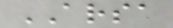ARSA
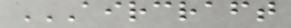AIRCRAFT
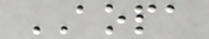AOPA
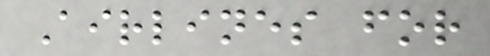Airlines for
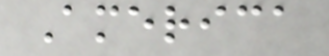America
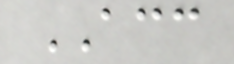ACC
